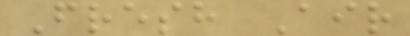Fresh Air
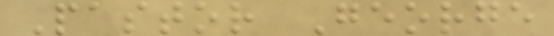Pastor George
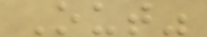Out"
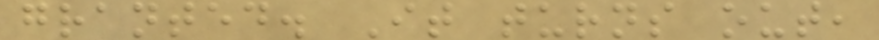granted. It turns out,
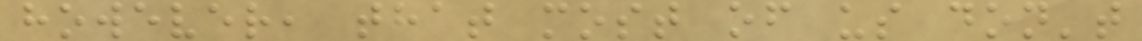however, that most of us don't
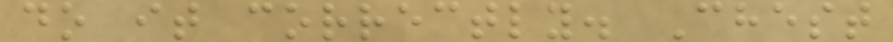do it correctly. Chest
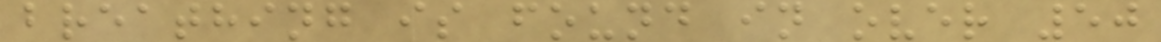breathing is found in over 50
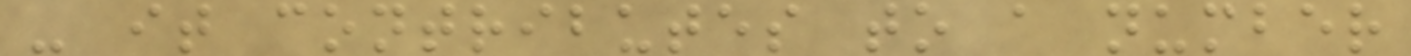- it contributes to a number
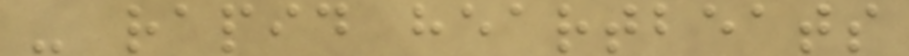- rapid heartbeats
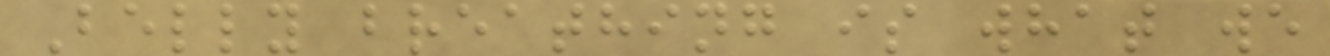Belly breathing is what we
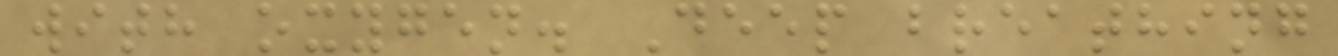with oxygen. Deep breathing
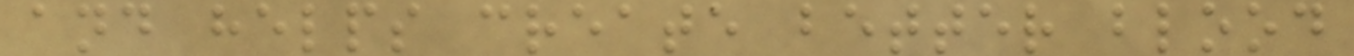and helps create better blood
